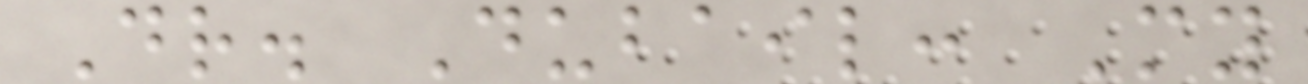Dr. Dubail: My
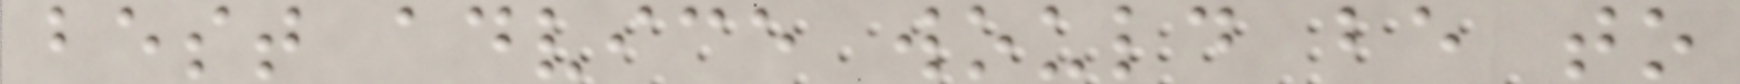best advice would be to
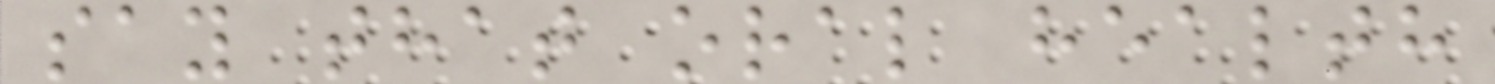say that oral health
